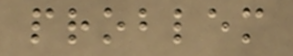problem
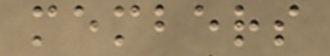members
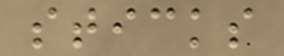sticks
